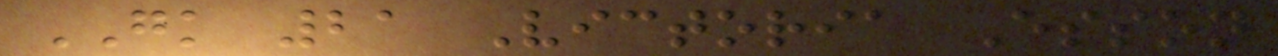GK 21 Victoria Esson
